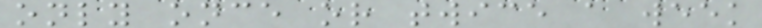only once or twice a week
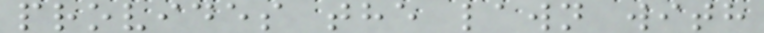provides the lawn with
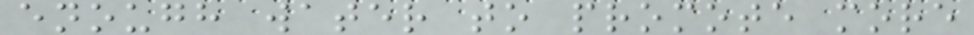enough water to promote more
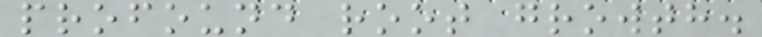profound root growth.
